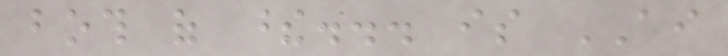both of these... is AI
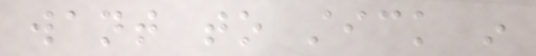want to stick in
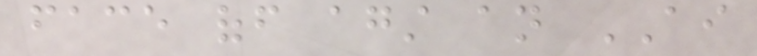face off against an AI
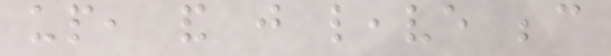up, and just leave because
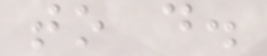to do.
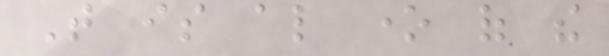That is also one of the
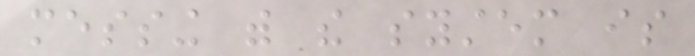messing with the system is
